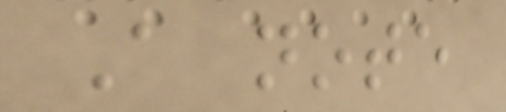A note
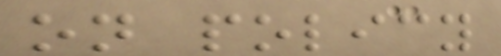on policy
